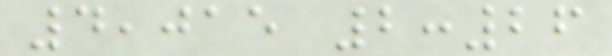4,015 2:26
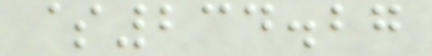$234.27
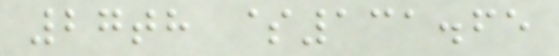27th $131.65
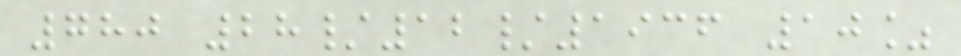780 28/12/1936 10%
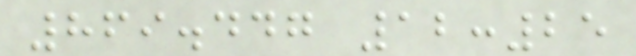869.447 12:25
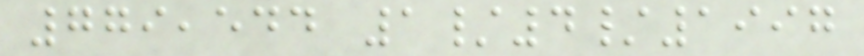779,544 1/4/1997
